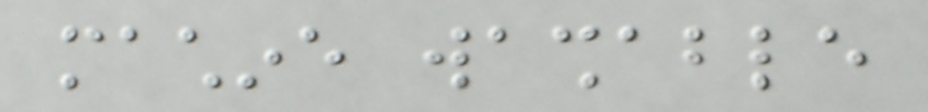machine washable
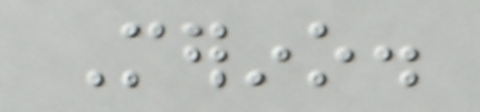Merino.
